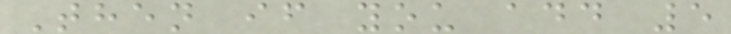Then if you add 5
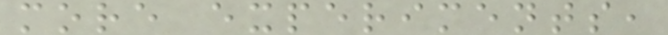more experiments,
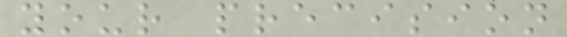your precision
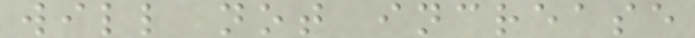will not increase
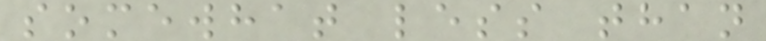somewhat less than
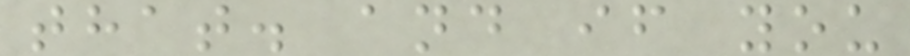that. and if you
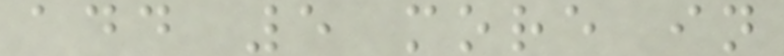add 5 more in
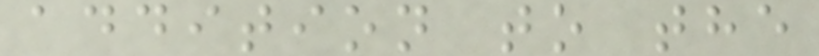addition to the
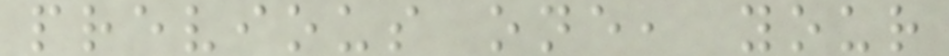previous one, your
